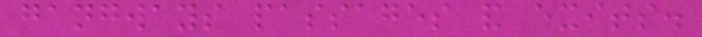gangways passages and exits.
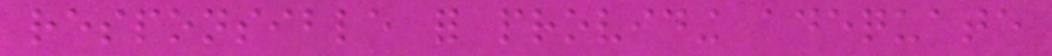responsible for providing adequate
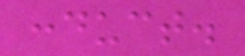conduct.
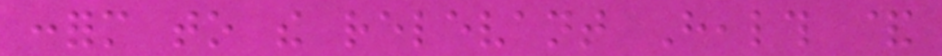conform to the relevant Health &
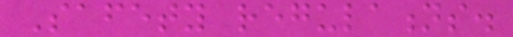Safety regulations.
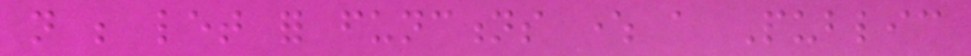not be let for functions where a Public
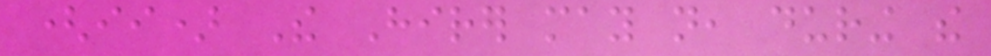(ii) The Hirer may not, during the
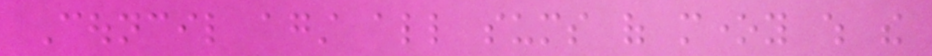Council against all sums of money which the
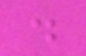.
